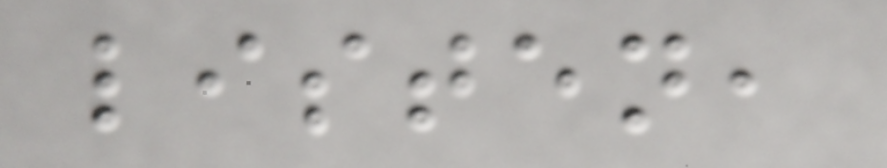listen,
